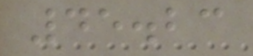45.23
